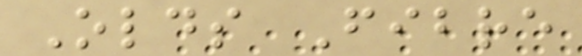Olds Fibre
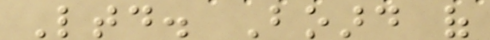Ltd. Board of
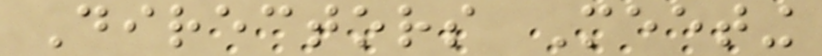Directors Meeting
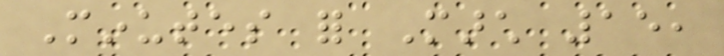Minutes for March 15,
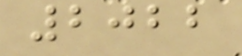2022
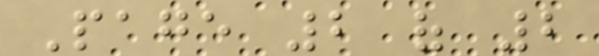Page 2 of 2
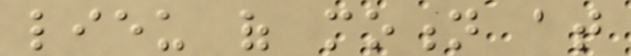lieu of motion at
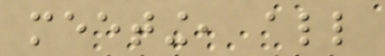meeting, all
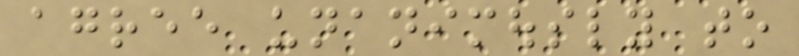agree unanimously to
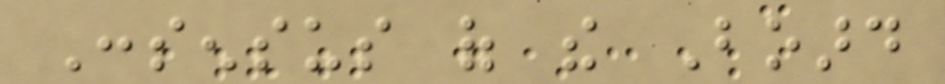Consensus of the Board
